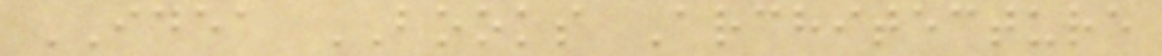IDEA BOOKS Architecture
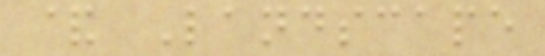& Landscape
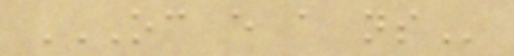OC E A NS
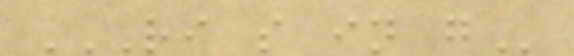RI S IN G
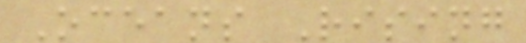Oceans Rising
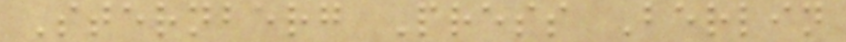Sternberg Press Berlin
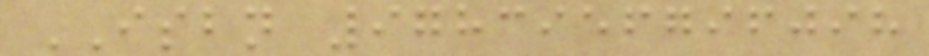ISBN 9783956796098
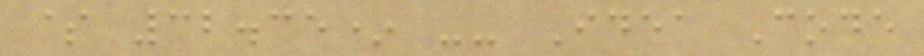$ 32.35* -- Idea Code
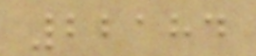22184
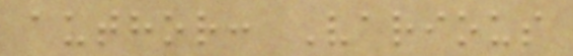author: Various
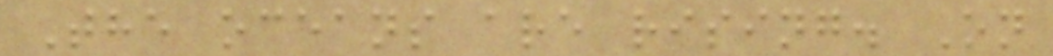The oceans are rising. On
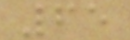65
